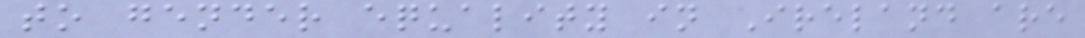to gender equality in Ireland are
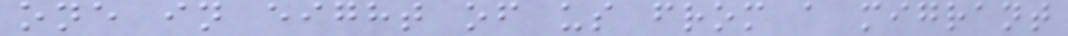one in eight of us from a migrant
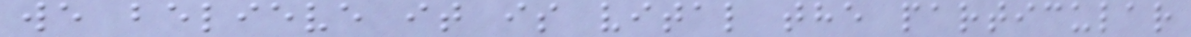we believe it is vital the particular
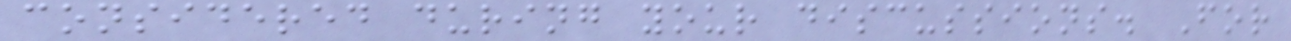considered during your discussions. For
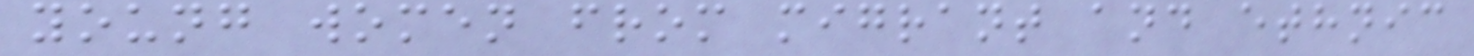young women from migrant and ethnic
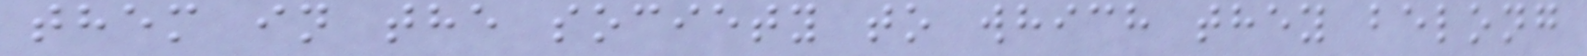them in the society to which they belong
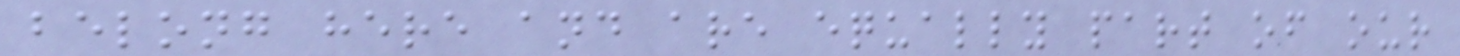belong here and are equally part of our
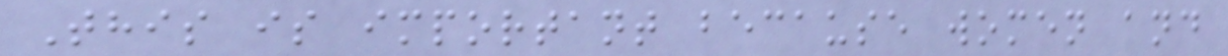This is important because women and
